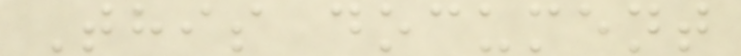This document
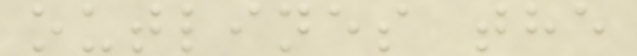outlines the
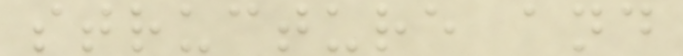structure and
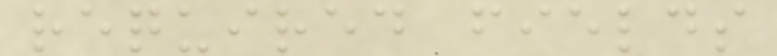required fields
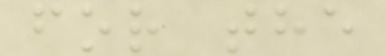for the
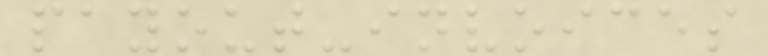payout-invoices
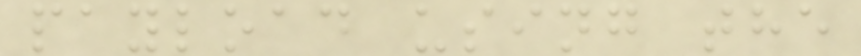payload using the
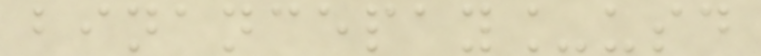binancepay_usd
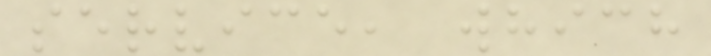service, which
